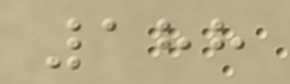188
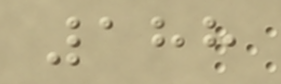188
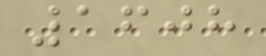1608
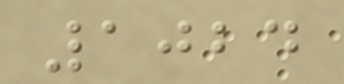1024
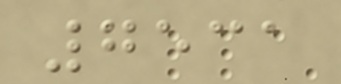7531
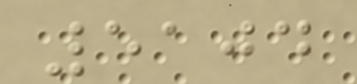5104
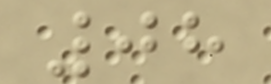08
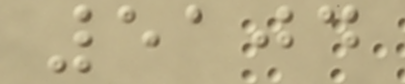5104
